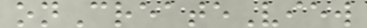onCreateView
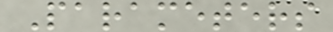Parameters
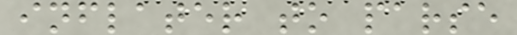inflater to parse
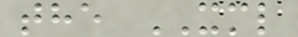the XML
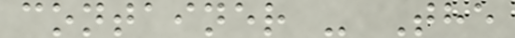container - The
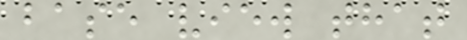base view that
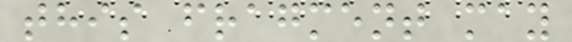this fragment may
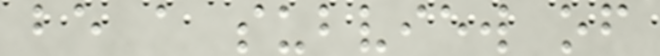be a subview of
